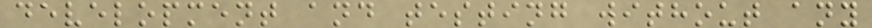development and testing without any
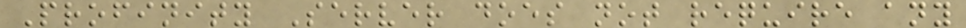Profinity Server does not require any
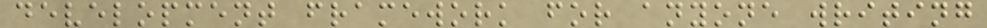development framework for anyone writing
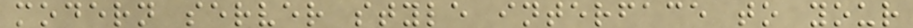modern server style interface to your
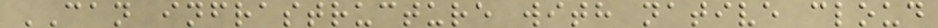CAN infrastructure with native cloud
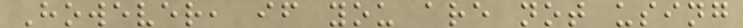However, if you are not using
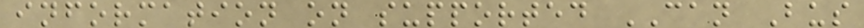information on supported CAN Bus
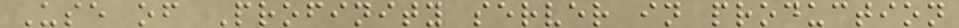Use of Profinity server in production
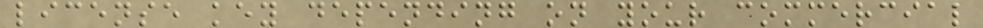license key depending on your commercial
